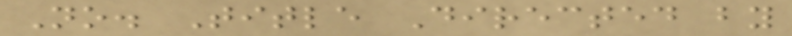No. Title Directed by
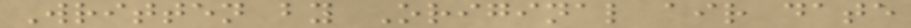Written by Original air date
